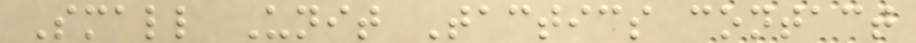Small Unit Tactics contact
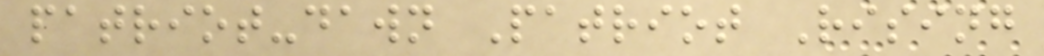patriot-dawn Patriot Rising
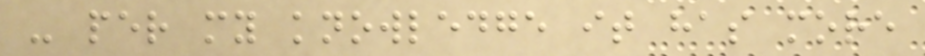- per my knowledge it has more
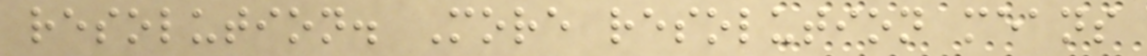resolution. More resolution means
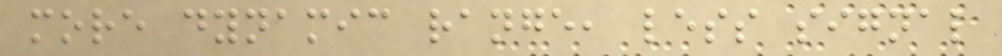more dynamic range, less signal
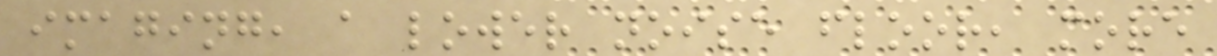imaging, a lower noise floor, more
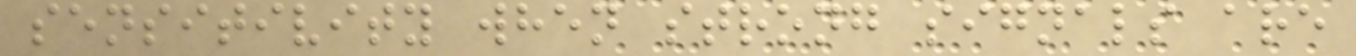sensitivity when strong signals are
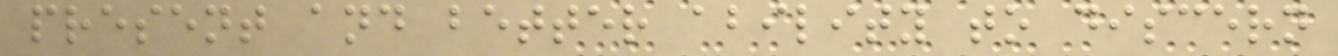present and better ability to discern
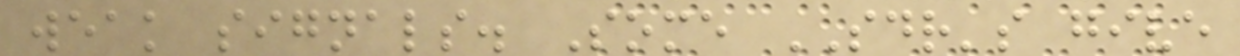weak signals. Some SDR's give
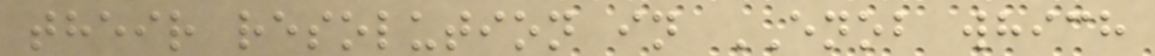their resolution in ENOB which
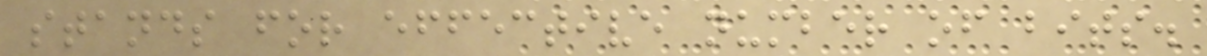stands for effective number of bits.
